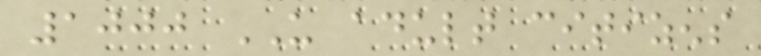1000 US adult citizens
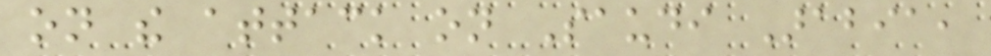on the attack on Saudi Arabia,
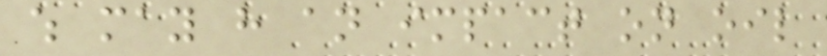which may have an impact on oil
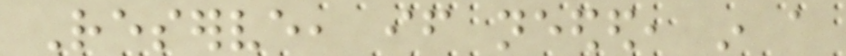Reserve, if needed, in a
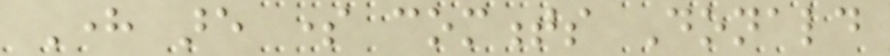Here are some comments Donald
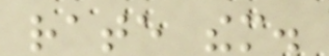rate them.
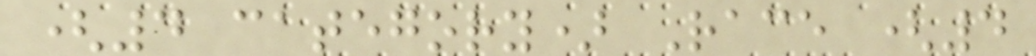(4 category) Race (4
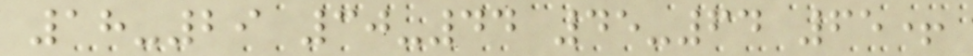18-29 30-44 45-64 65+
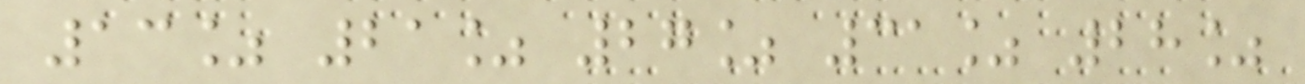13% 21% 27% 31% 28%
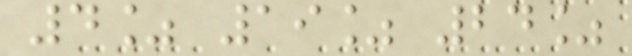4% 19% 24%
